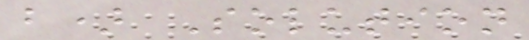b) Solution
